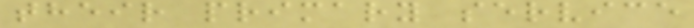their primary service
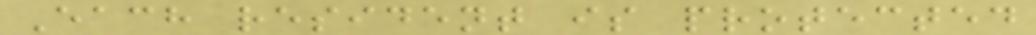Each resident is protected
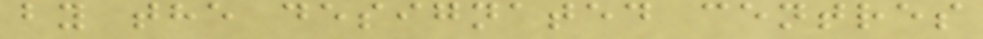by the designated centres
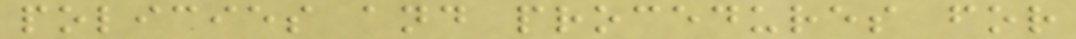policies and procedures for
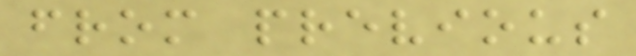from previous
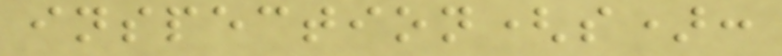inspection(s):
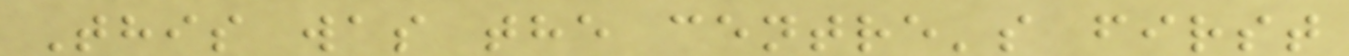This was the centre's first
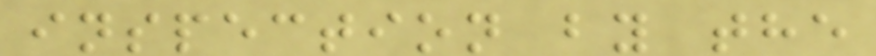inspection by the
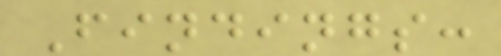Findings:
